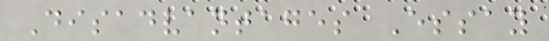Disadvantages Essay
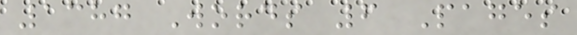1387 Words 6 Pages
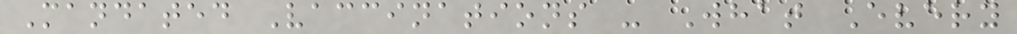Mandated Vaccinations - What Every
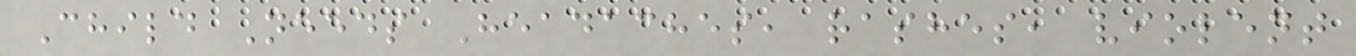Child Needs Headaches, rashes, violent
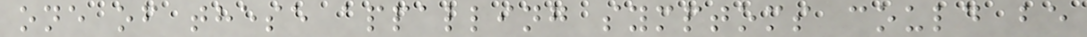one of these appalling symptoms could be
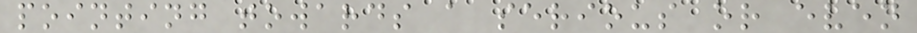pointing towards a serious or even
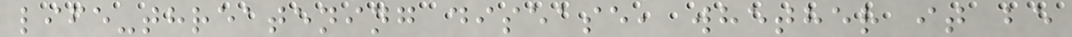life-threatening disease, whether it be
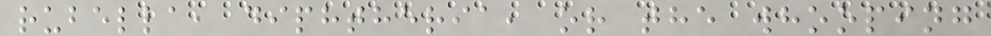rubella, diphtheria, or the whooping
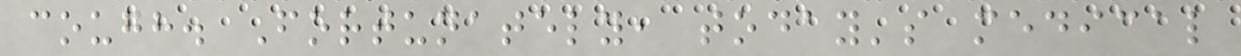cough. Fortunately, today's medical
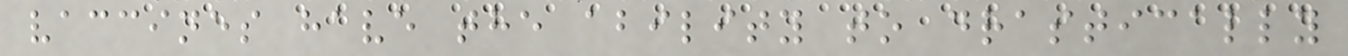vaccines have the ability to drastically
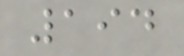194
